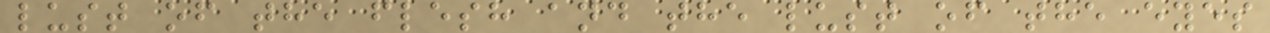lust of the flesh and the lust of the eyes
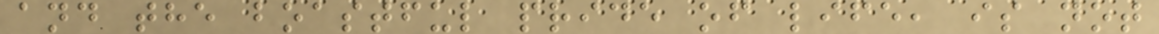and the boastful pride of life, is not
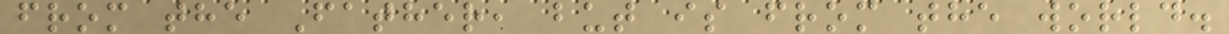from the Father, but is from the world.
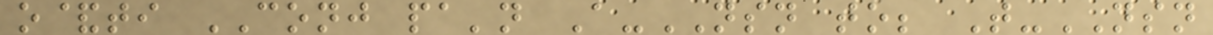o&ti CONJ pa'n A-NSN to; T-NSN
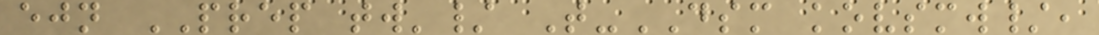ejn PREP tw'/ T-DSM kovsmw/,
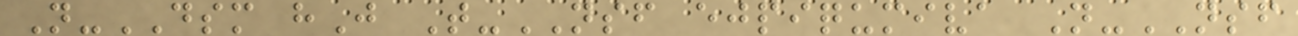N-DSM hJ T-NSF ejpiqumiva N-NSF
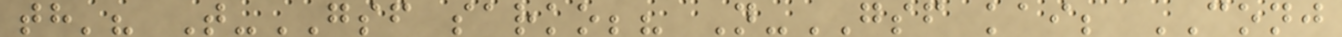th'? T-GSF sarko;? N-GSF kai; CONJ
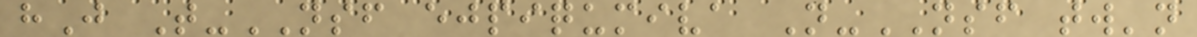hJ T-NSF ejpiqumiva N-NSF tw'n
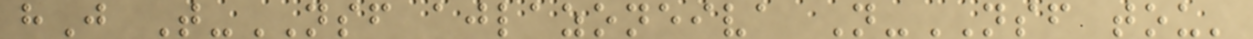hJ T-NSF ajlazoneiva N-NSF tou'
